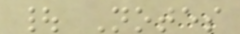| Notes
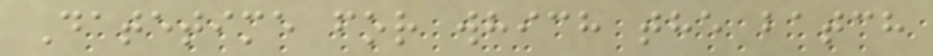Datetime for which the batch
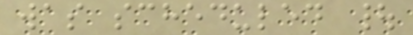was scheduled |
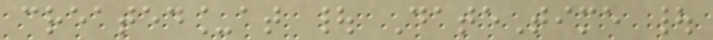created_at | DateTime |
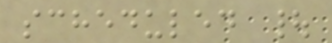scheduled |
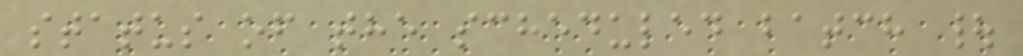status of the scheduled batch |
